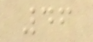46
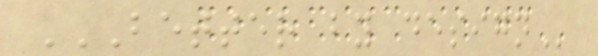BETTER BY DESIGN
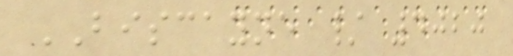BISCAYNE / 4020
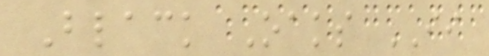Black Oaks II
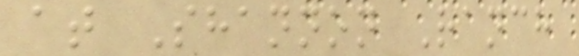at Shannon Ranch
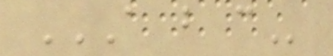A B C
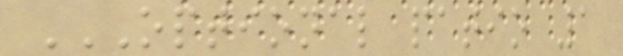OPTIONAL PATIO 1
